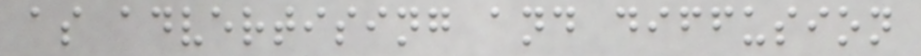as advertising and diffusion
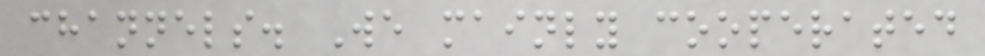channels. We mainly cooperated
